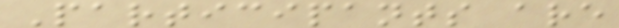Participants are
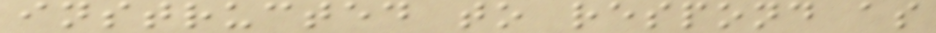instructed to respond as
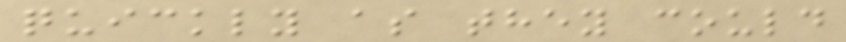quickly as they could
